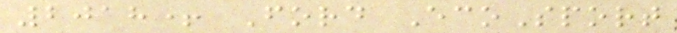2018+ Ford EcoSport
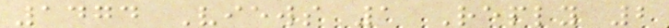1474 Views 1 Reply 2
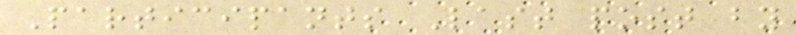Participants Last post by
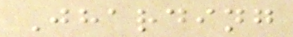Jharding
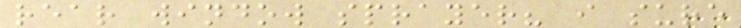rear window sprayer? i sure
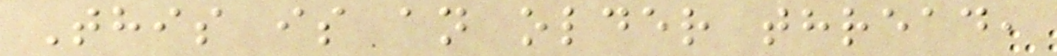This is an older thread,
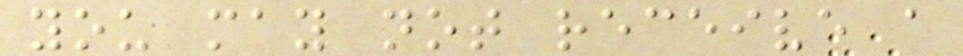you may not receive a
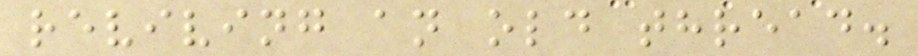reviving an old thread.
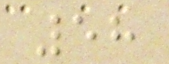58
